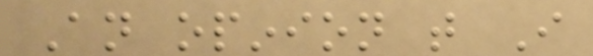An opinion that I
